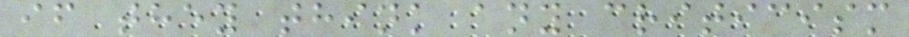if they think any criticism
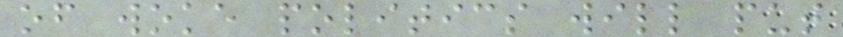of woke politics will put
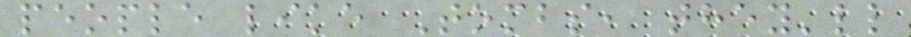people like Tombs, they'll
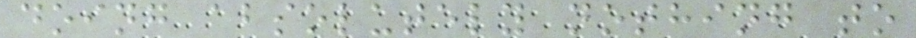doing absolutely nothing to
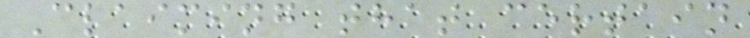Claiming that certain
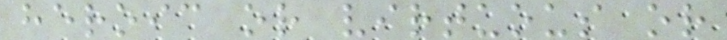heroic or virtuous or
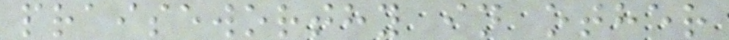praiseworthy in other
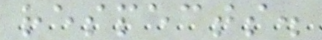respects.
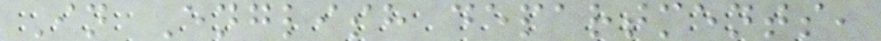In English departments,
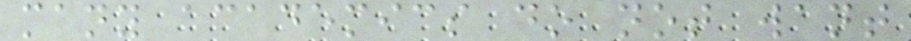many academics do not want
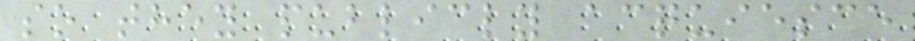so they publicly acquiesce
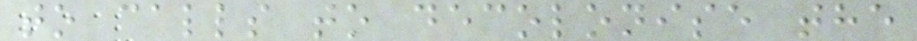to calls to decolonise the
